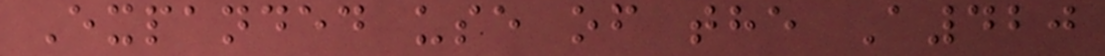Expanded use of the A420
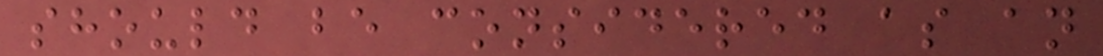should be considered as an
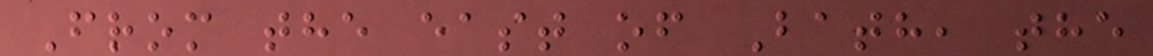From the east of Bath, the
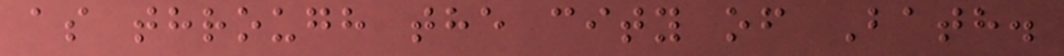as through the city of Bath.
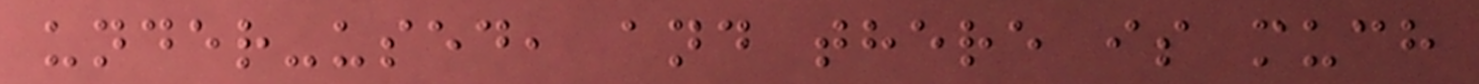under-used, and there is much
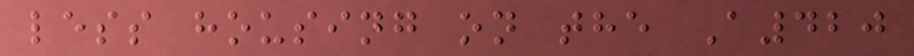less housing on the A420
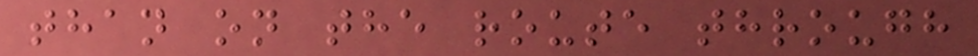than on the route through
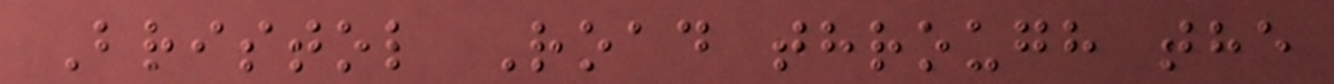Bristol Road through the
